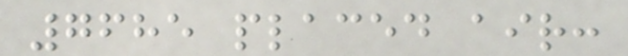7685 placed air:
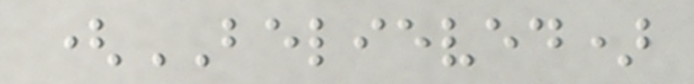(BELIEVED)
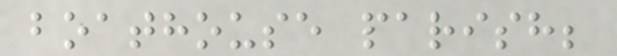boathouse parish;
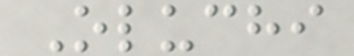Oluchi
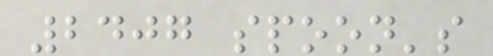2407 spoon's
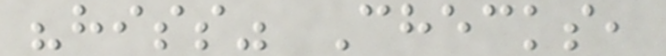"hiss" Checks,
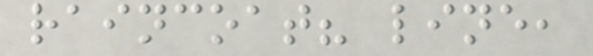raincoat? line,
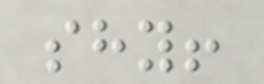shy!
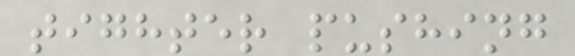tighter pushing
